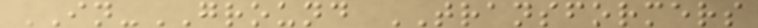IN-GROUND TRANSFORMERS
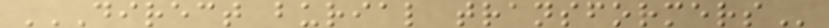DIRECT BURIAL TRANSFORMERS
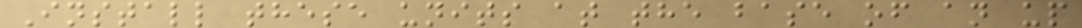Install these units at the base of an up
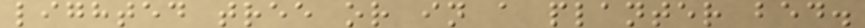lighted tree or in a planter bed.
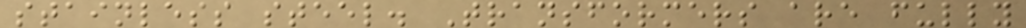stainless steel. Transformers are fully
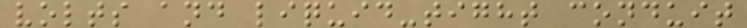volts and liquid-tight conduit
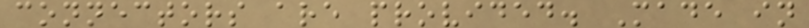connectors are provided. Made in
